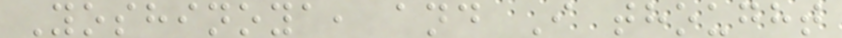Yoshinoya, and I thought
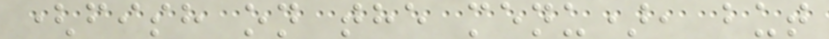(fish on the menu), but
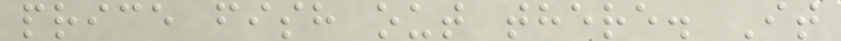price fish out there. It
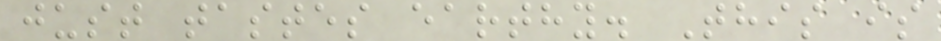just tastes earthy. This is
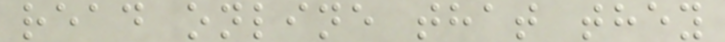read online that they
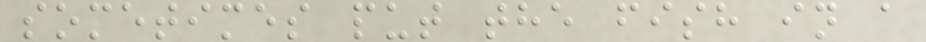sometimes put the fish in a
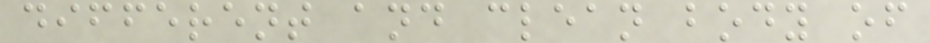different and clean body of
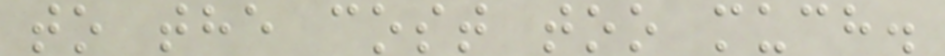to the cost too much.
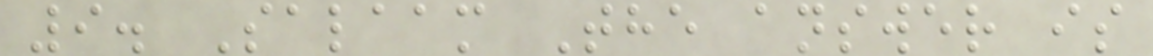9. Salaam The answer is
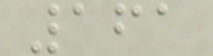161
